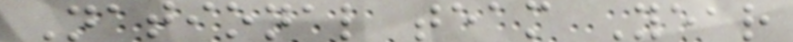National team Year
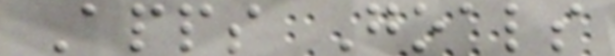Apps Goals
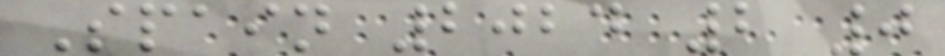Spain 2024 2 0
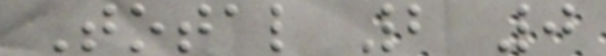Total 2 0
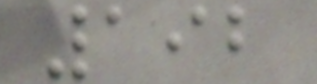192
